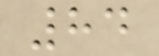84
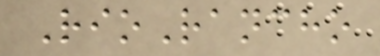RioRancho
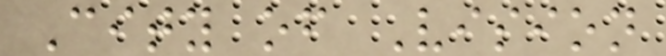City of Vision
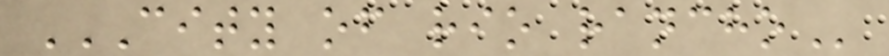CITY OF RIO RANCHO
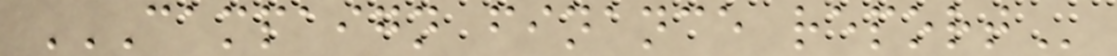CAMPAIGN FINANCE REPORT
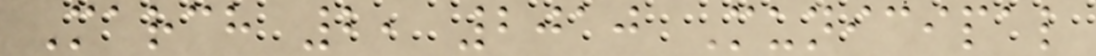March 2, 2010 Municipal
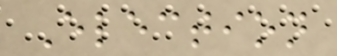Election
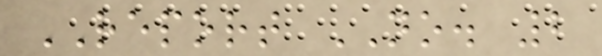REPORT NO. 2
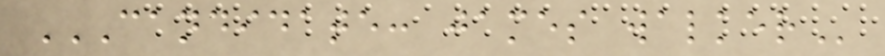CANDIDATE: JAMES WALKER
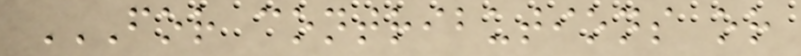FOR CONTRIBUTIONS OR
